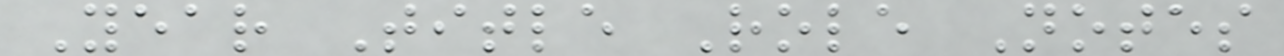Year Title Role Notes
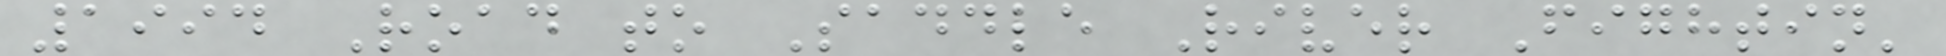1994 Road to Saddle River Fightin'
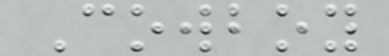Cowboy
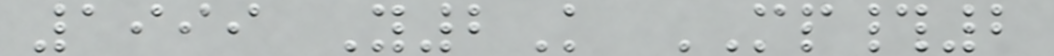1999 Y2K MP#2
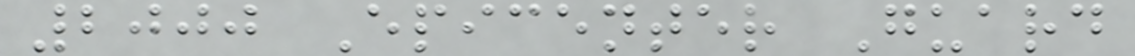2000 Epicenter Guard
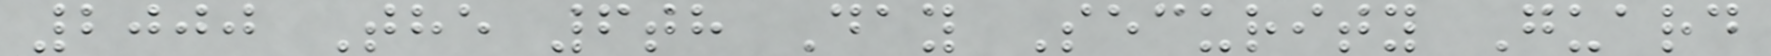2000 The 6th Day Security Guard
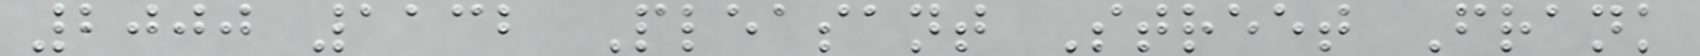2000 1132 Pleasant Street Frank
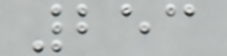253
